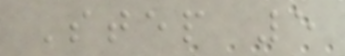Step 5
